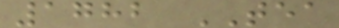1782 TEA
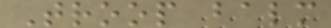Troop balm
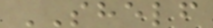SHELF
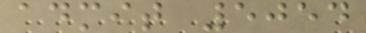admit 5054
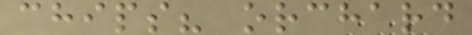chips? orchard
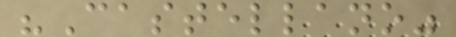"Castellano"
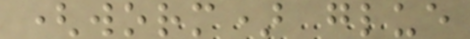(worm) glue
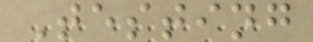Testing
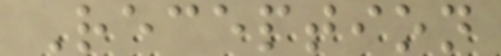Reception
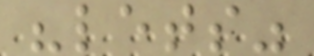"lets"
